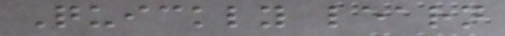Quickly learn
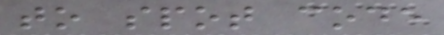to spot code
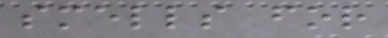smells for
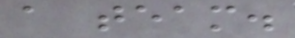a team.
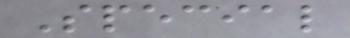Special
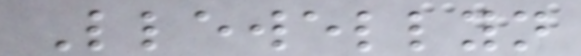Llewellyn
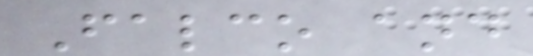Falco and
